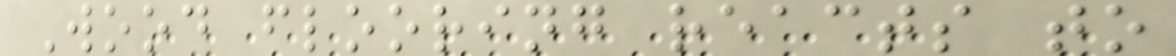Wood flooring reacts to
